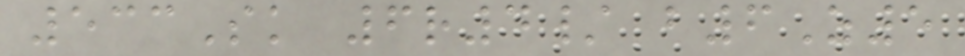533Sk 6r4/ b6Z5
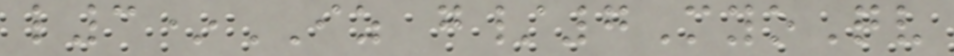l3*IZ g/7MyoQv
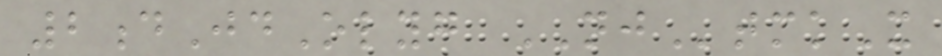2dJdOlyg NJtmkX
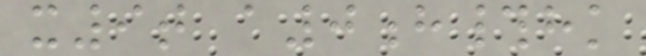x9t a0h#hk
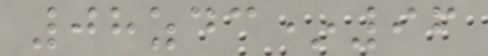08zdc*96
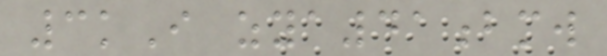3kI zya41bmw
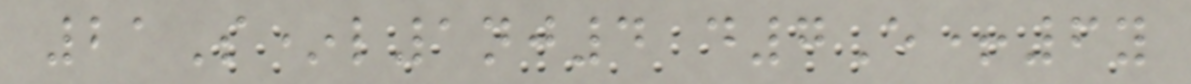21S*l1nj4 d7E+6y
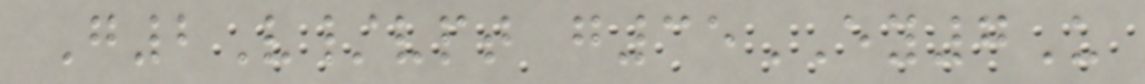G2V/vpt g35EY7U
